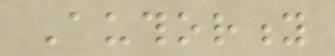Authority
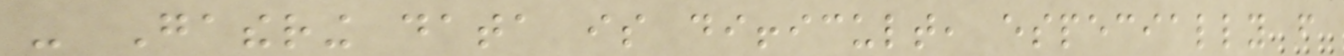- Gathering data is difficult, especially from
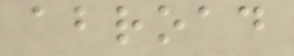abroad
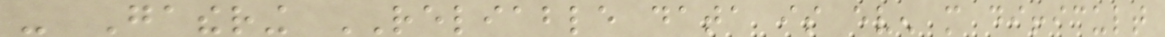- Gathering RELIABLE data is even more difficult
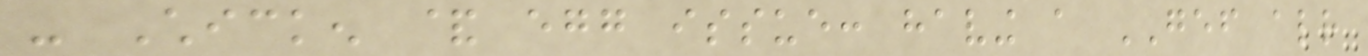- Chicken & egg issue: having a GEF already
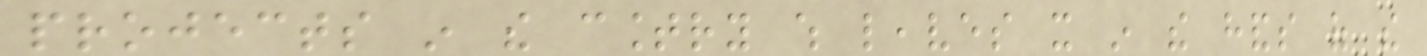projects in the country which leaves it in the hands of the
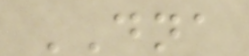DNA
